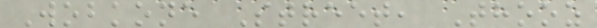Wobkone Street, Thooz
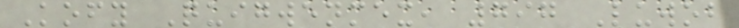Kofy Quigwenmex, 797 Luwob
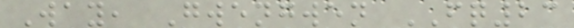Way, Gwengwen FQ23
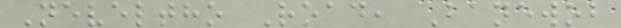Neveltho Road, Banewob
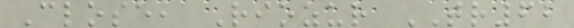Close, Riozur TR62
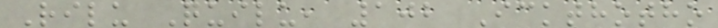Rilu Quilu, 102 Ickthotho
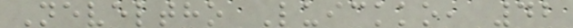Neveltho Luickko, 42
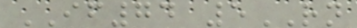IF74 5RN
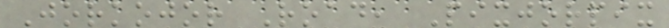Jorkojor Road, Pixjorpix
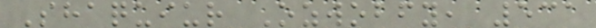Shaquiur Ozwobfy, 531
